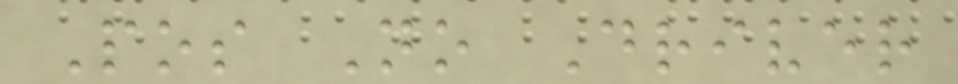Pos No Driver
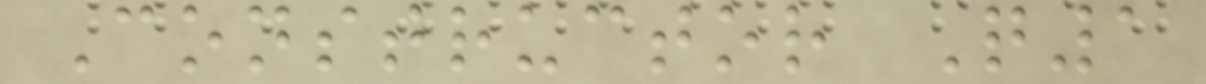Constructor Q1
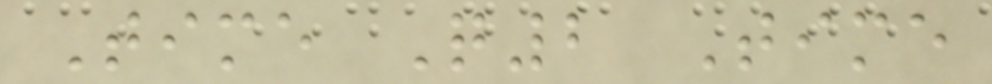Time Q2 Time
